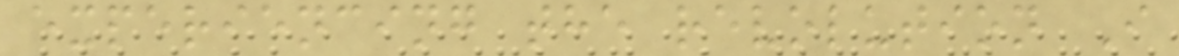experiencing the revolution I
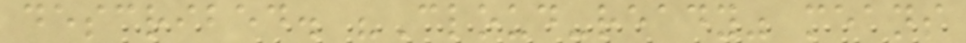described. "Cloud-ready" means
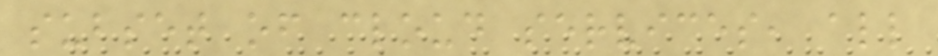subset of cloud services, all
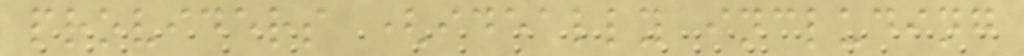providers (ideally including
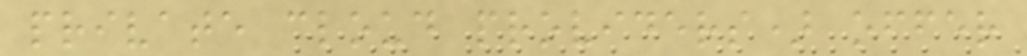private cloud providers) offer
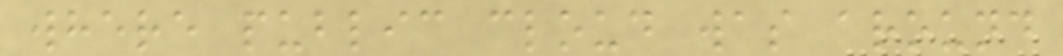where public cloud was around
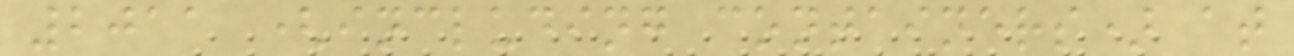2011 (including containers) at
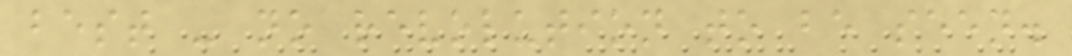best - no revolution to be seen.
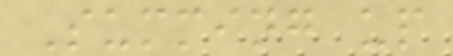Summing up
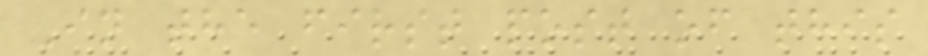In the first post of this
